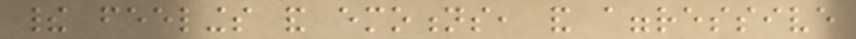their feelings and emotions, and aggressive
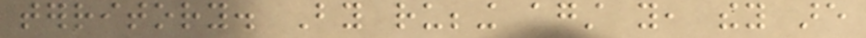territory. By rubbing against you, they are
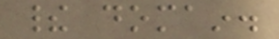their domain.
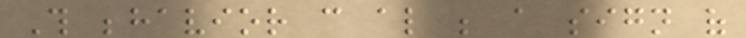This behavior can also be a sign of
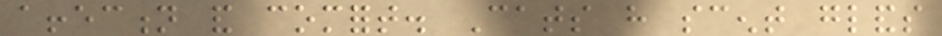affection and comfort. Cats have scent glands
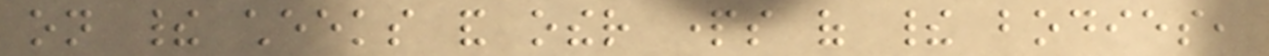on their cheeks and other parts of their bodies,
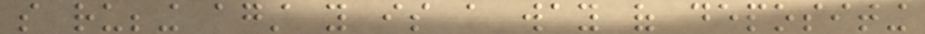so rubbing against you is a way of depositing
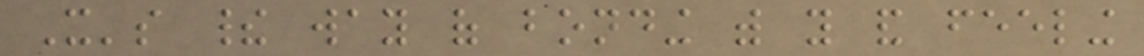It's their way of bonding with you and feeling
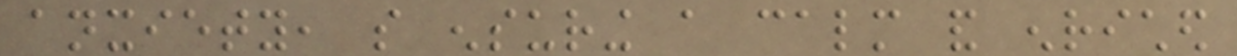anxiety, so ensuring a calm and enriched
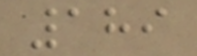189
